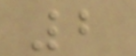2
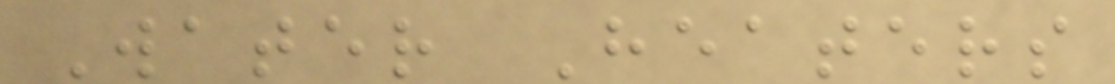Water Heaters
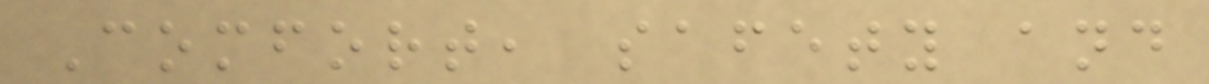Comfort, safety and
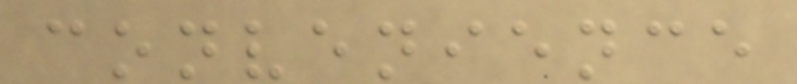convenience
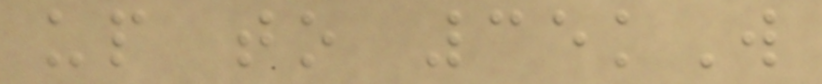up to 35kW
